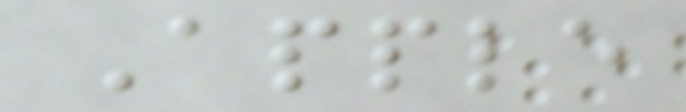Apple
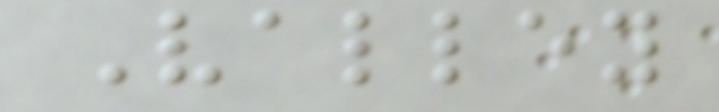Valley
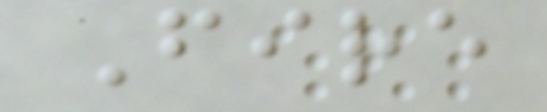Fire
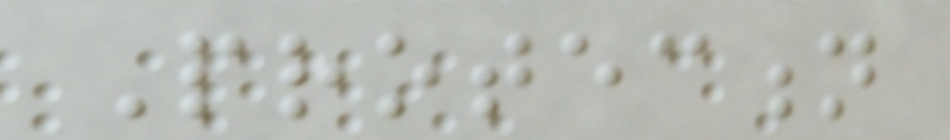Protection
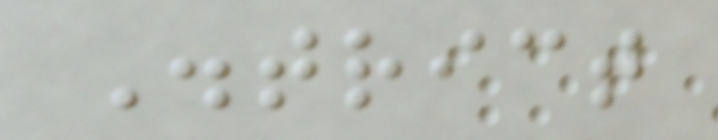District
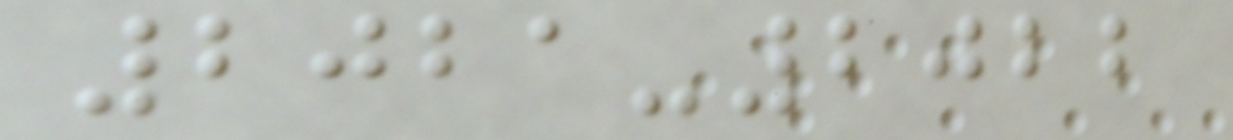2021-2022
